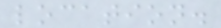location.
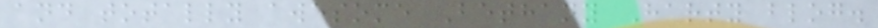and totally awesome Bethany Harty blog.
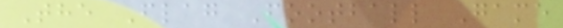The Flag Football Game
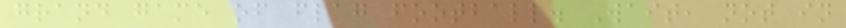grand game of flag football. Wait, not in
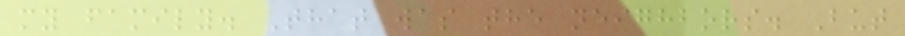my family. That was the neighbors. But
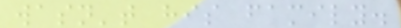wasn't his family.
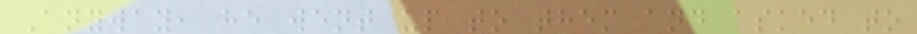Anyway, he went up to them and asked to
